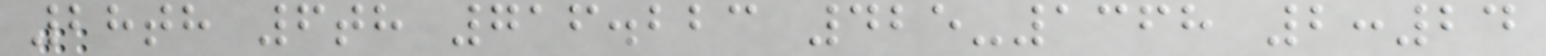28th 6th 716.223 425-1368 2:24
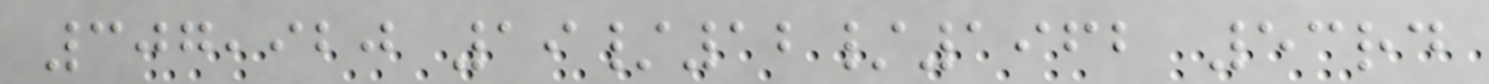307,920 19/12/1962 53rd
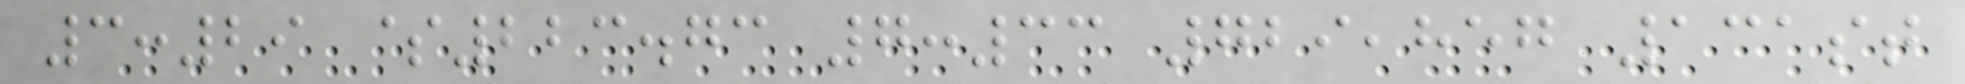3:29 $223.73 7:33 729,857 131st
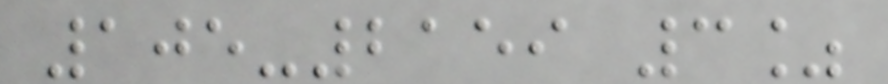105-2159 3%
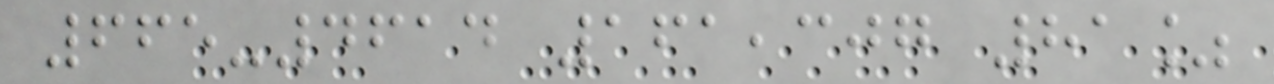665-4614 161,307 81%
